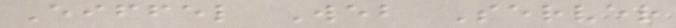Eiffel Web Server
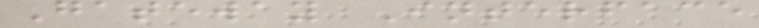Gateway Interface
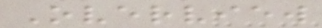Overview
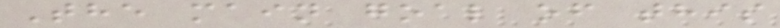The main goal of this
